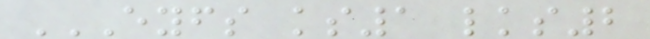EYFS KS1 LKS2
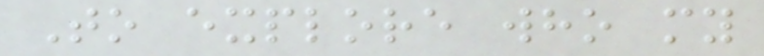To explore who my
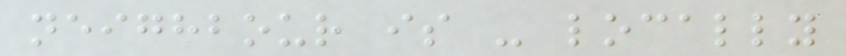neighbour is - locally
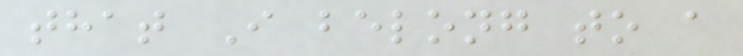that I belong to a
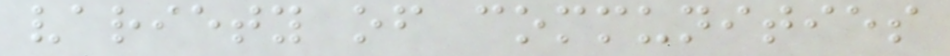variety of communities
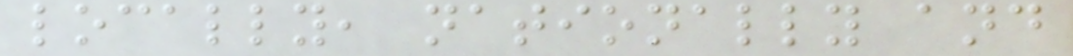locally, nationally and
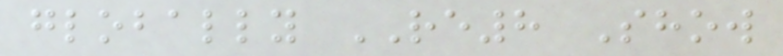globally RE8 Show
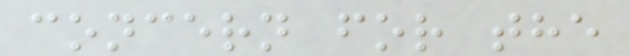concern for the
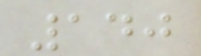140
